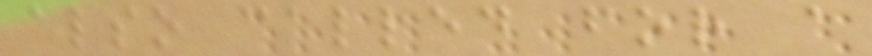also called for a
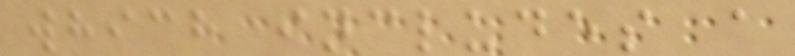which includes a
